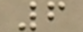6
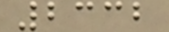2332
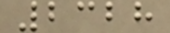2328
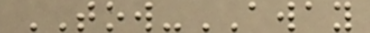TOW-AWAY
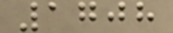1708
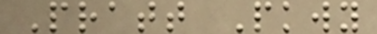Pratt Pkwy
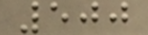500
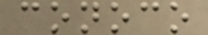conoco
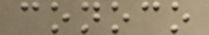conoco
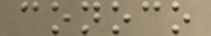conoco
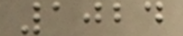1024
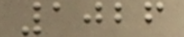1026
